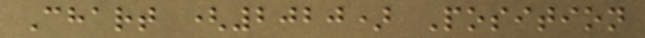Chart (2020) Position
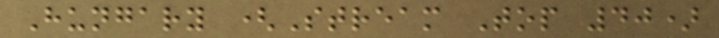Hungary (Stream Top 40)
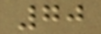70
